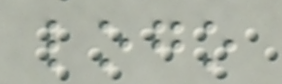logo
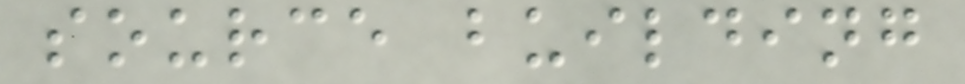source building
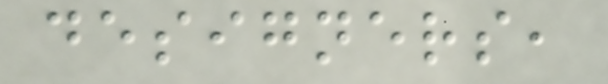designers,
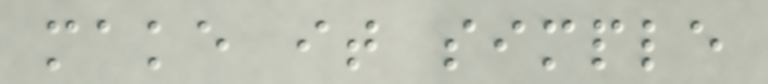make it simple
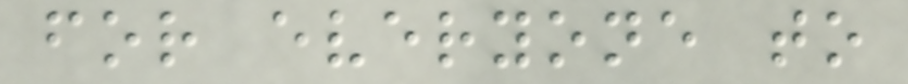for everyone to
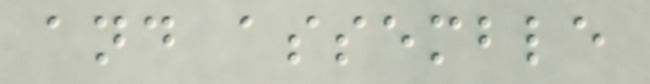and assemble
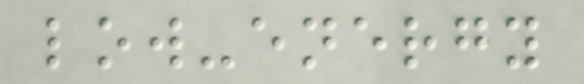low-energy
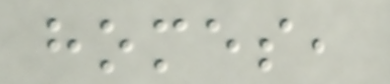homes,
